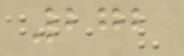272
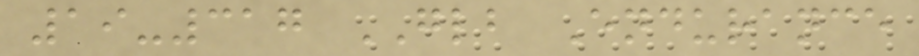19-317 GLB Endurance
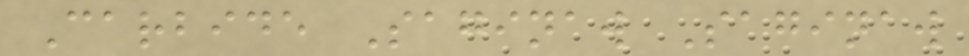Carbide Saginaw Saginaw
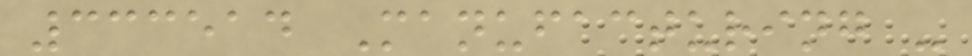333514 Manufacturing -
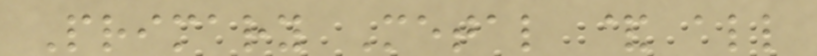Primary Metal & all
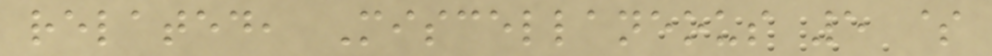related, Miscellaneous 5 $
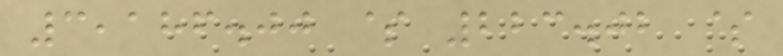3,186.00 $ 223.02 $
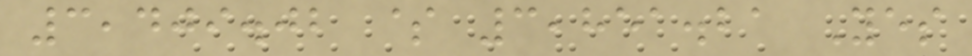3,409.02 $ 3,851.21 Yes
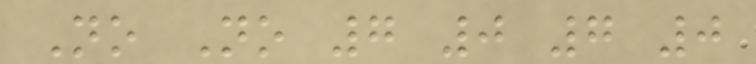No No 7 0 7 0
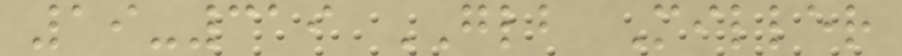19-319 GLB Miller
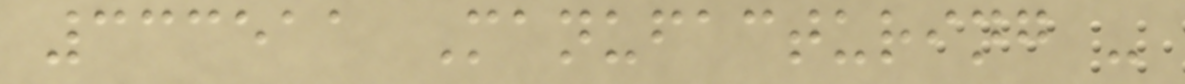333511 Manufacturing -
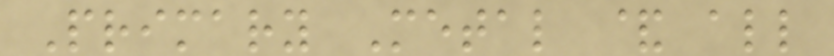Primary Metal & all
